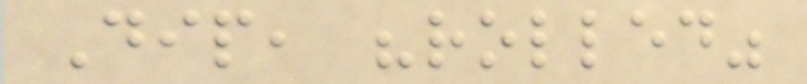Dip, "rolled"
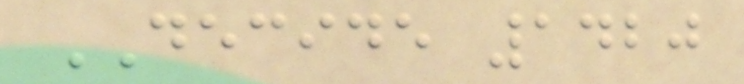DECIDE 1420
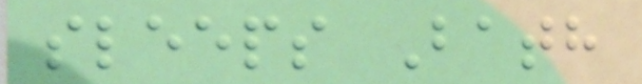sleeps Bath
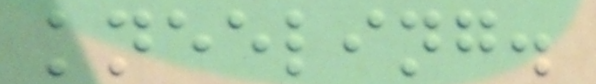kneeling.
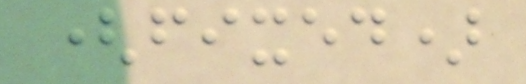(fixed)
